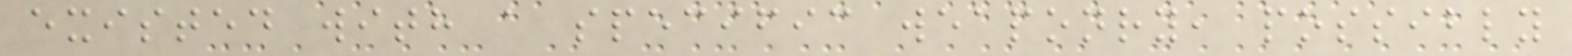existed with a specific weaponry, possibly
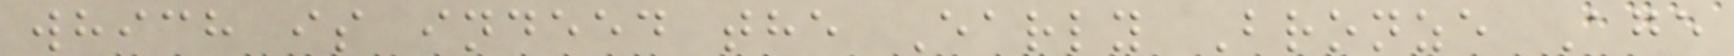which is indeed the Early Bronze Age
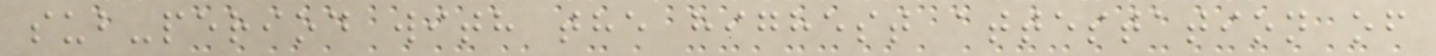sub-period with the highest attestation of
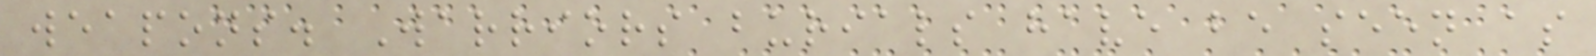weapons. Warriors burials have be seen as
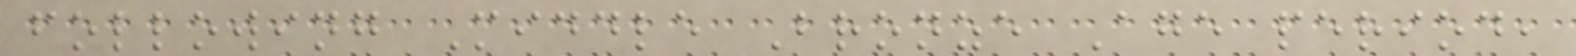following Middle Bronze Age period,
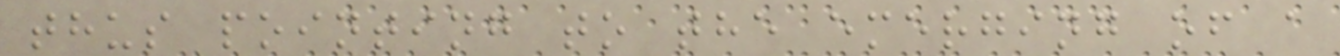thus pointing to the emerging of a
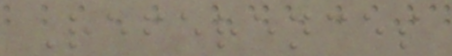References
